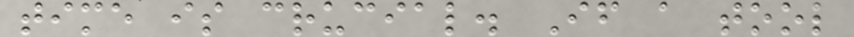time is crucial. If a tool
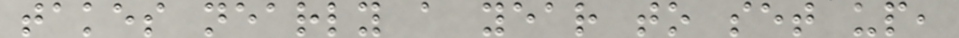takes nearly a year to set up,
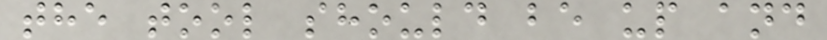the tool should be up and
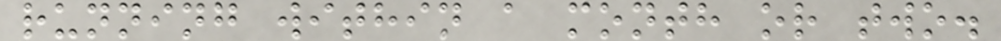running within a month or two.
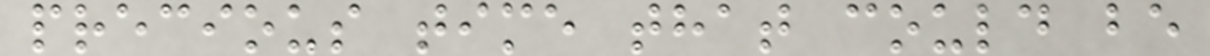precious time that could be
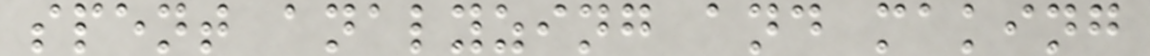spent analyzing and making
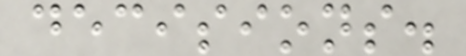decisions.
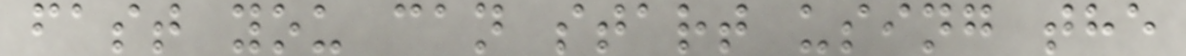fast you can start using the
